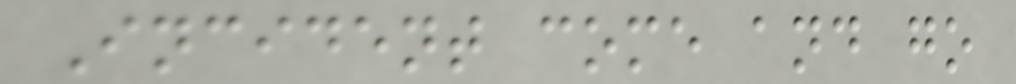Incident come and go
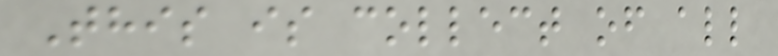This is collect of all
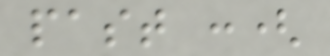past :(
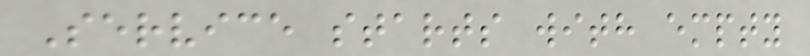Service starts with empty
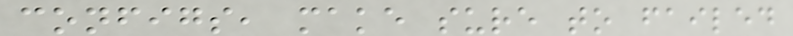configs, make sure to failed
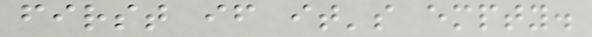first if it's empty.
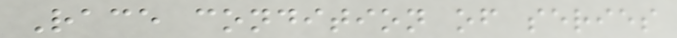Race condition of series
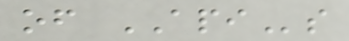of APIs
